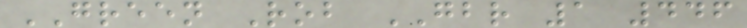GREEN Rob GBR 1 446
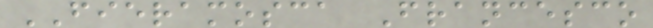FIERAMOSCA Francesco
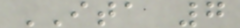ITA 7
